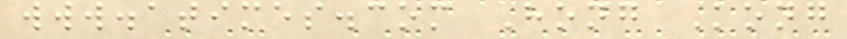www.atimes.com Hong Kong
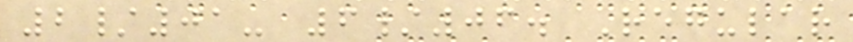2/01- 6/06. Regular
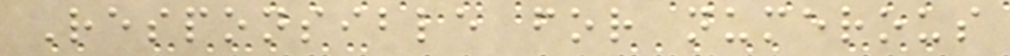Responsible for numerous
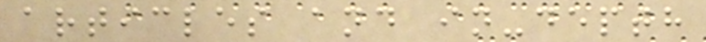articles and in-depth
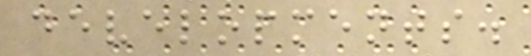developments.
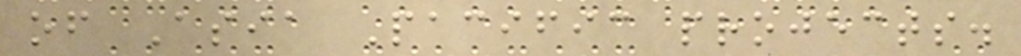of Asia Pacific projects.
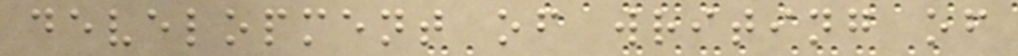development of writing of
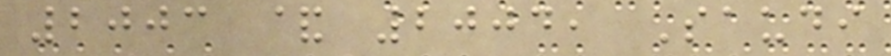2003 & 2004, Saudi
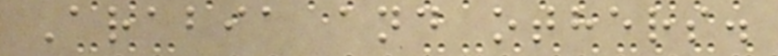Arabia and others.
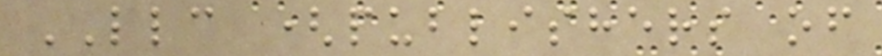LLC (publishers of
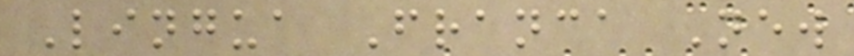Lingua Franca New
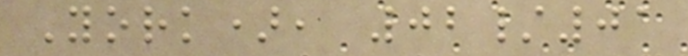York), 02/01
